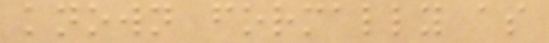known formally as
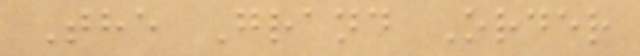The Grand Order
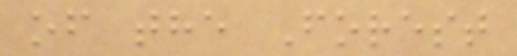of the Forest
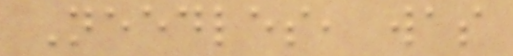Needles, was
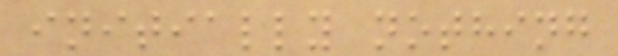initially nothing
